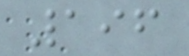196
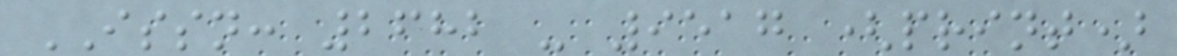ISSN: 2682 - 9517 (print)
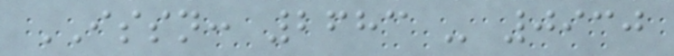ISSN: 2683 - 0930
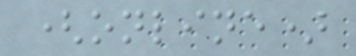(online)
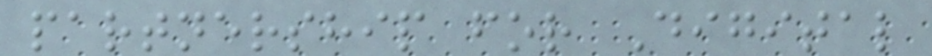partnership for Digital
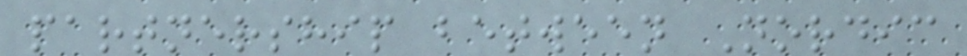partnership between Nordic
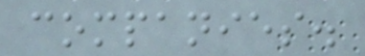companies.
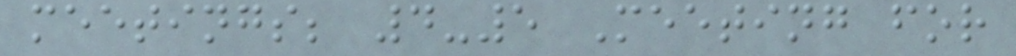meetings; 4-5 Meeting for
